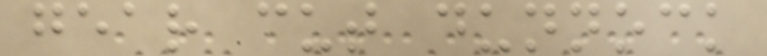gear cut dunnock
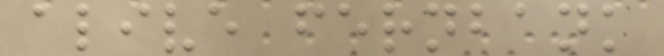alive fernbank
